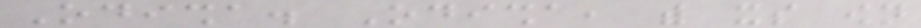Odisha. Odisha, with its own
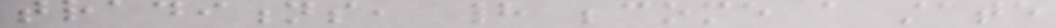traditions, had become a state
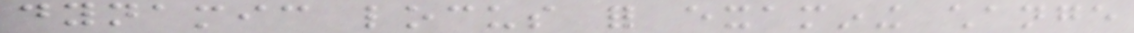dynamic locus for examining change
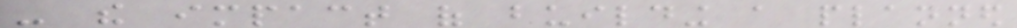- the impact of building a planned
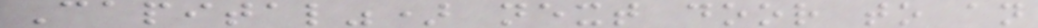Capital") next door to an
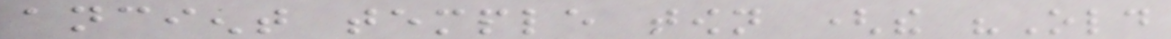ancient temple town (the "Old
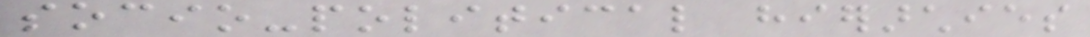socio-political hierarchies
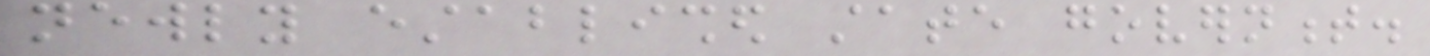newly established state government.
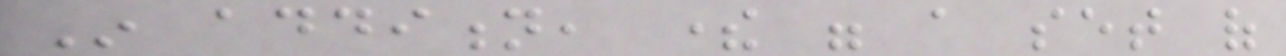In addition, there were a set of
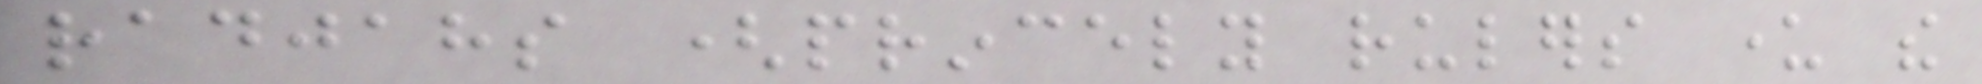radjahs (princely rulers under the
